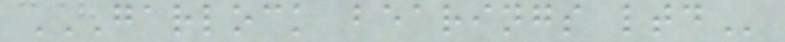GARLOCK BEARINGS LTD
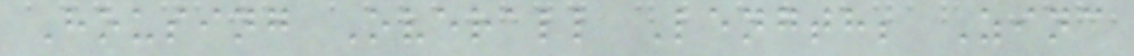Housing Overall Length; Zinc
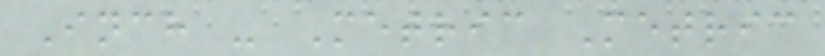Inch - Metric Metric
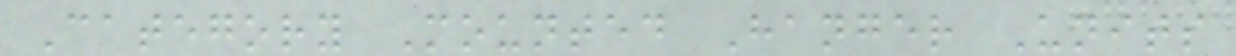Category Mounted Hanger Units
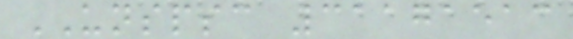UNSPSC 31171513
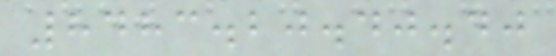8483.20.40.40
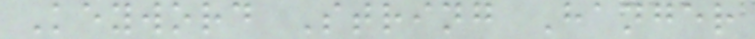Keyword String Hanger
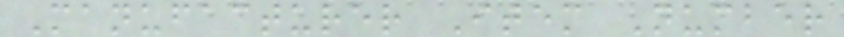Manufacturer Item Number
